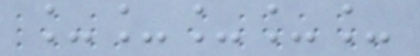_____
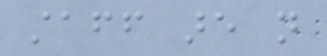staff are not
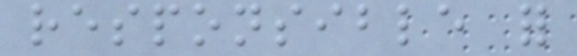responsible for
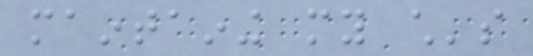maintaining my child's
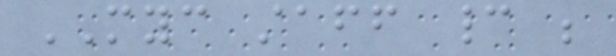MYC staff cannot be
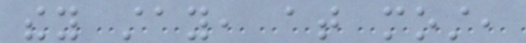they stay, at most,
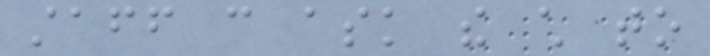staff can ask the child to
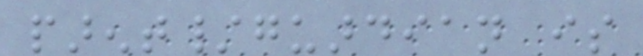parent/guardian is
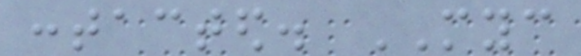contacted. MYC
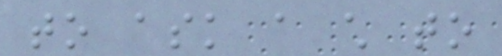to ask a child to
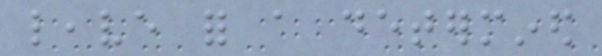leave for a determined
